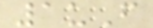1uF
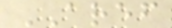AREF
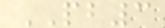PB3
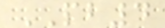PB4
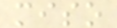miso
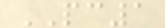PC1
